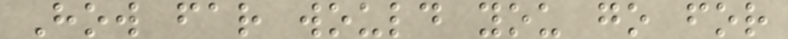How far would you go for
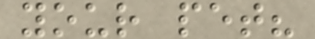your pet?
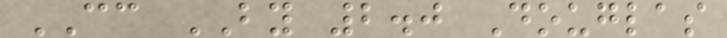CC BY 2.0 Douglas
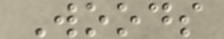Woods
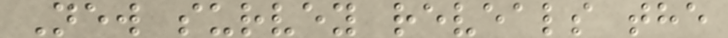New survey reveals the
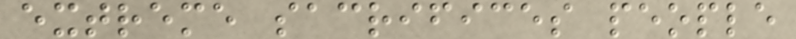extreme sacrifices people
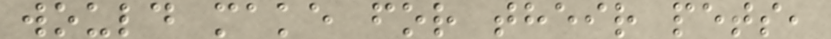would make for their pets,
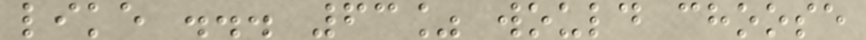like ... 63% would choose
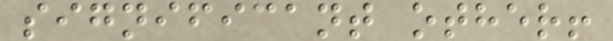significant other!
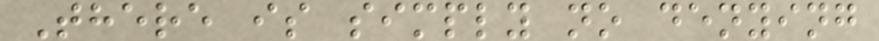There is simply no denying
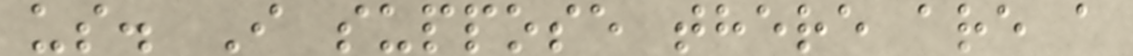us. I suppose there are a
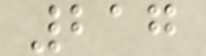217
